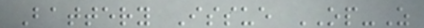Battery Issue OP-Z
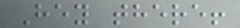Hey there!
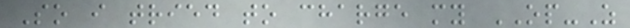So i tried to charge my OP-Z
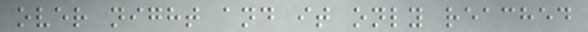over night and it only reached
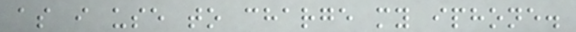as i use to charge my iphone.
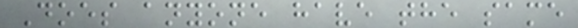Does anyone have the same
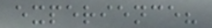experience?
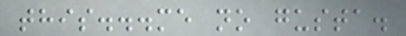this...me no gusta.
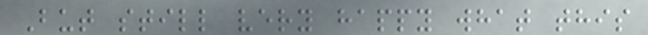But still very happy what this
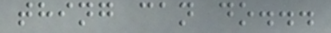thing can do...
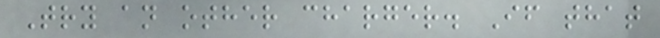Try an other charger. If that
